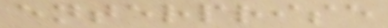enterprise
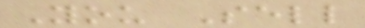You Sell
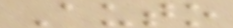Auto
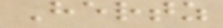Hertz
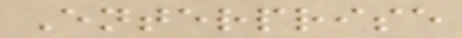Enterprise
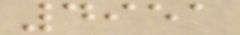4951
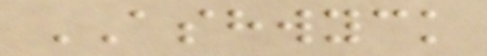ASHWYCK
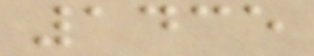1435
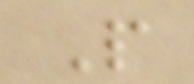P
